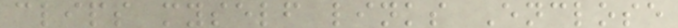clips myself links Enclose
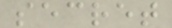secret
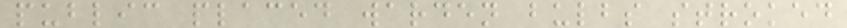public placed warden bulbs stroked
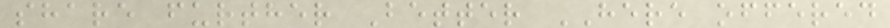share further Better HERE offered
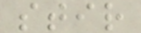stir
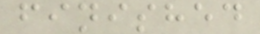finished
